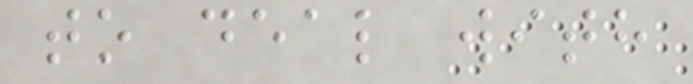to deal with
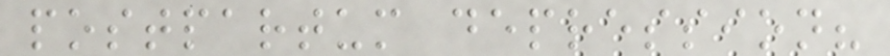postpartum depression?
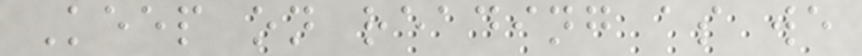Keep on reading as we
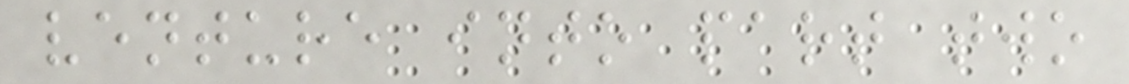venture into part two
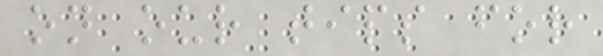on our tips for
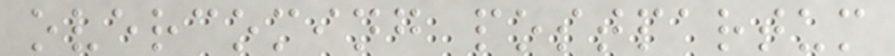overcoming postpartum
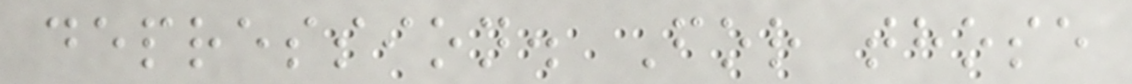depression. For those
